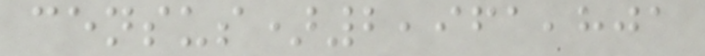census)2,961,801
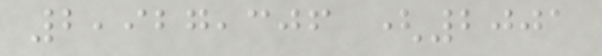2,927,306 (2001
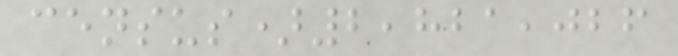census)2,821,026
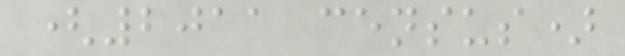(2011 census)
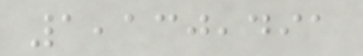1,130,491
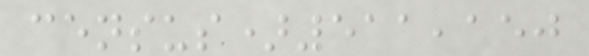census)511,150
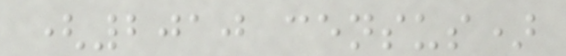(2010 census)
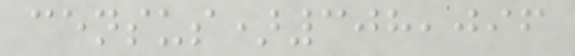census)308,096
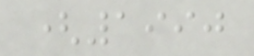(1990
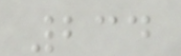234
